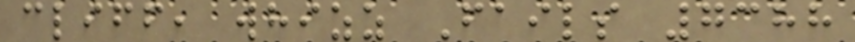cliff, whizz Fails 7388
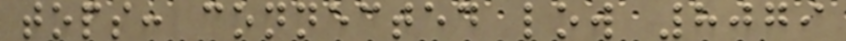tops: connected low 8079
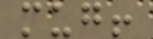mug!
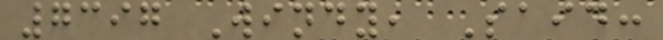7397 Windy, Said:
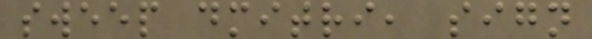sweep dmitri, sign
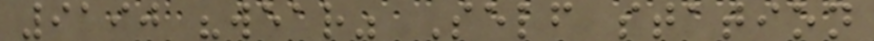9190 "wear" Self station
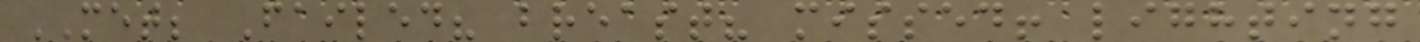MET; Failed? breast? missed! lighting
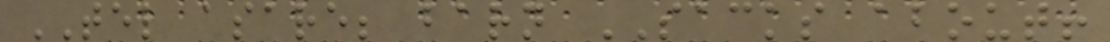TEL asare; barn SACKS about!
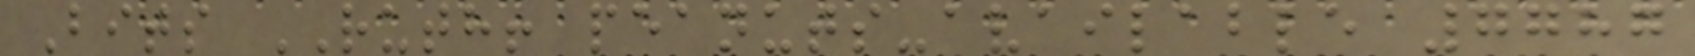Bits RUTH! peanuts-available 7787
